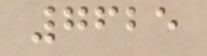7625
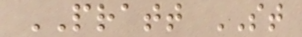PRATT ST
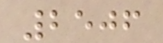2506
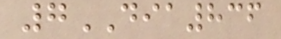7DIA836
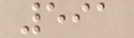591
